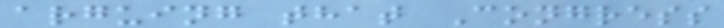arguing that Congress
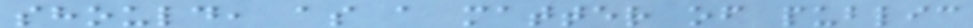should, as a matter of public
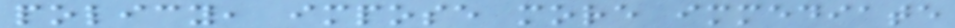policy, impose more immediate
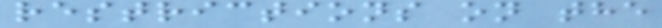restrictions on the
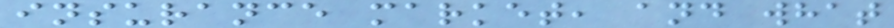insurance market, and what
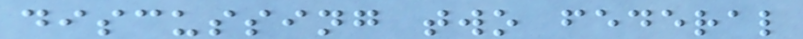discussing two federal
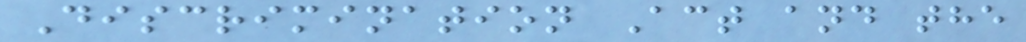Discrimination Act and the
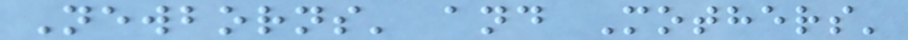Newborns' and Mothers'
